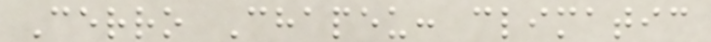Cerro Chapeu: climatic
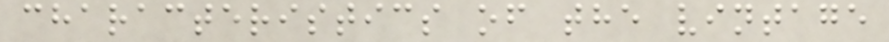characteristics of the vintage
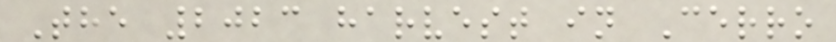The 2023 harvest in Cerro
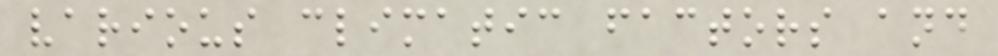various climatic factors and
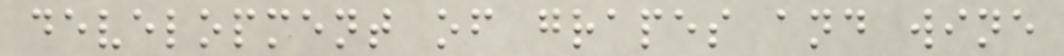development of grapes and wine
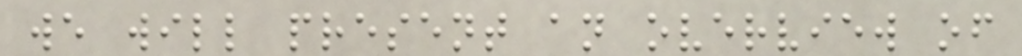we will present an overview of
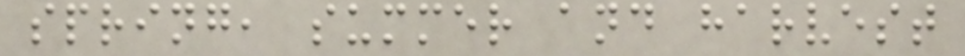spring, summer and harvest
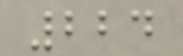224
